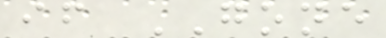if GONE
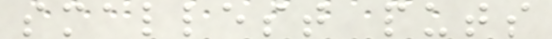smallest puts
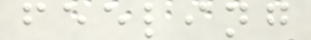feeling
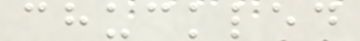chuckled
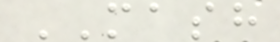MASH
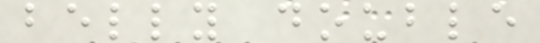belly double
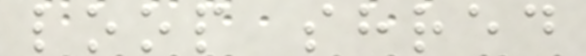loop shred
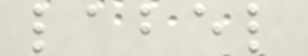label
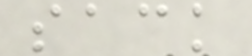sack
